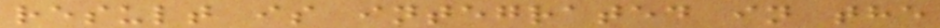result is integrated in the
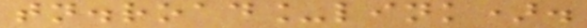tn.road_link).
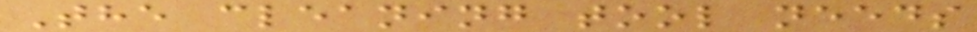The cleaning tool needs
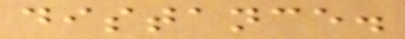distance.
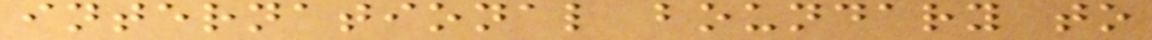international boundary to
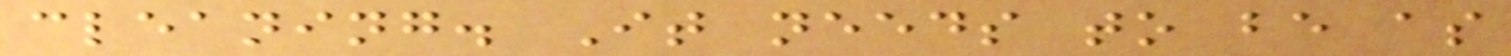cleaning. It needs to be as
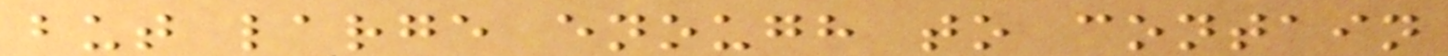but large enough to contain
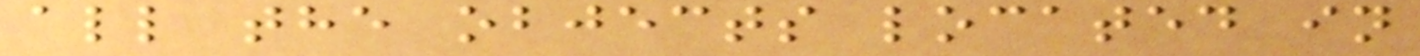all the objects located in
